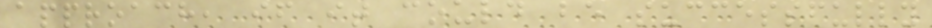approach, if it could be successfully
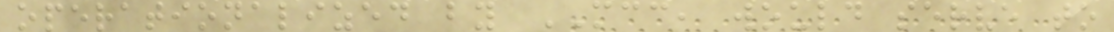operationalized by MCC, would serve to
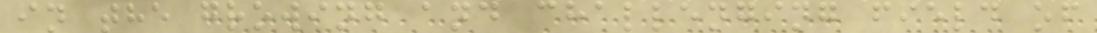in the growing and challenging field of
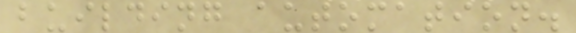building automation.
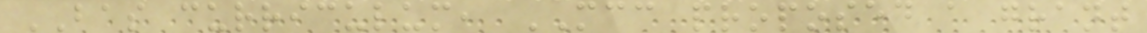BAS curriculum, MCC proposed a grant
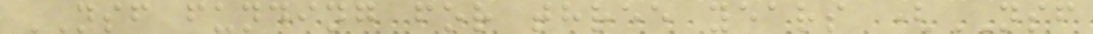NSF funding for three years (NSF
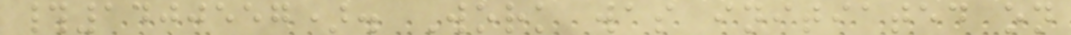#1400557). Work was initiated on
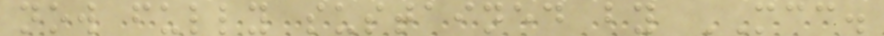now fully sustained by MCC.
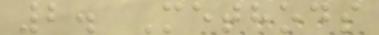2. Methods
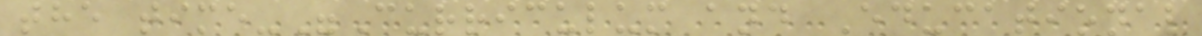the time-"Curriculum and Educational
